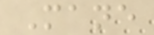Mane
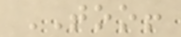TOO!
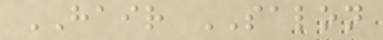HAIR SALON
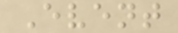Event
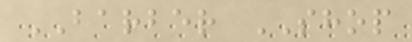BARBER SHOP
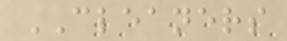CLEANERS
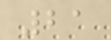21
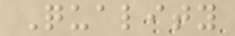Quality
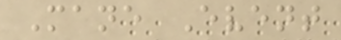Mane Event
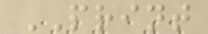PRINT
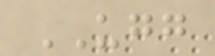UGG
